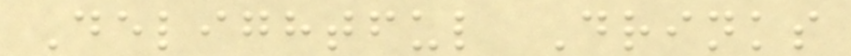Delightful Drinks
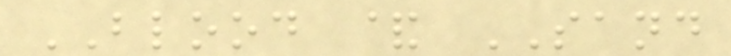BLOOD & SAND
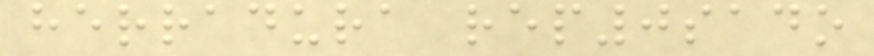herradura rep0sado
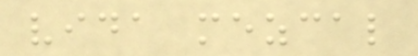vida mezcal
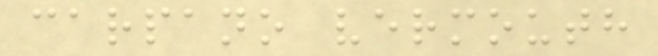carpano vermouth
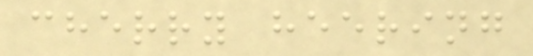cherry heering
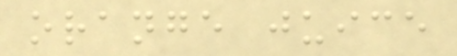orange juice
